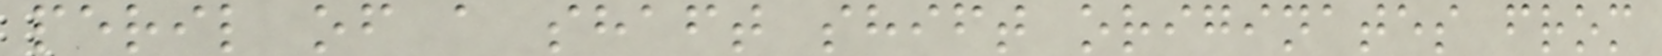peril of a shaft shift originates from
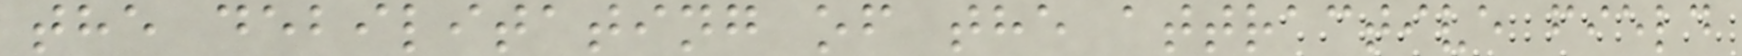the debilitating of the attractive field
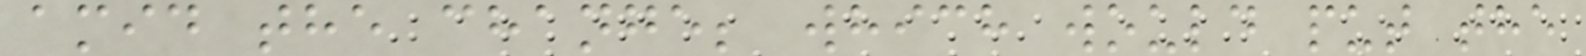amid the change; which would put the
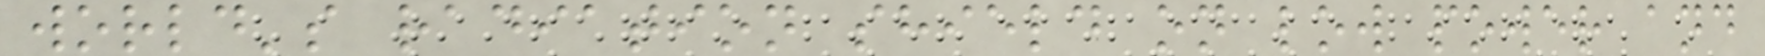world's radiation shield on low power and
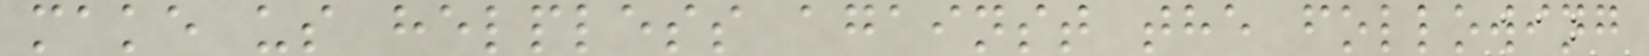make us helpless against the following
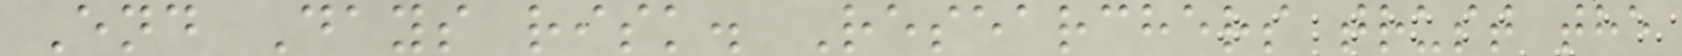End Days risk. Researchers trust the
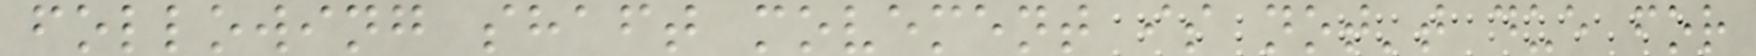following shaft movement is not't due for
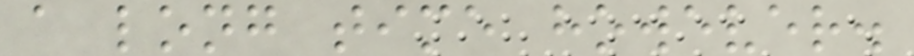a long time however.
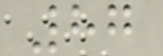87
